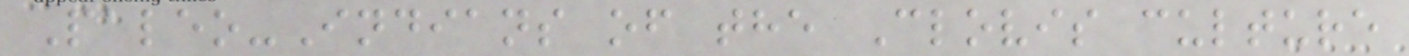Paleo-Indians of the Clovis culture
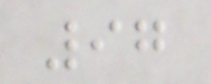97
